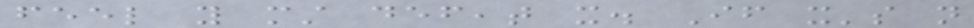feel you must defeat it. If it's not
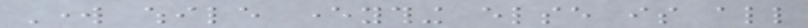Work while everything else is all
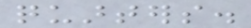quarters.
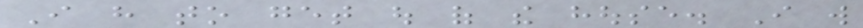I have to get out of the house. I will
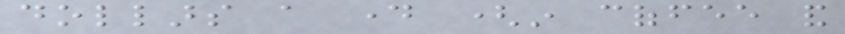dollars a day (in coffee and
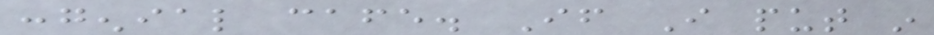congenial cafe. If I put in
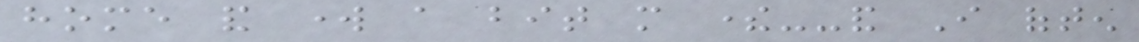home and work a bit more there--and I often
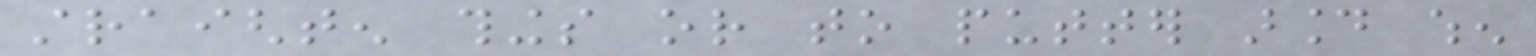straighten things or to putter around when
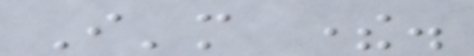I'm there.
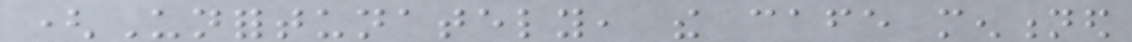(Unfortunately, the cafe mentioned
